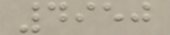4950
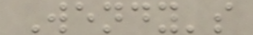Wendy's
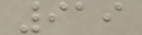919
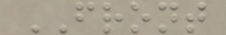FRONT
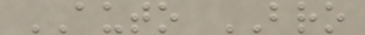AUTO BRO
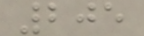205
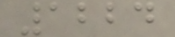1224
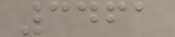3461
